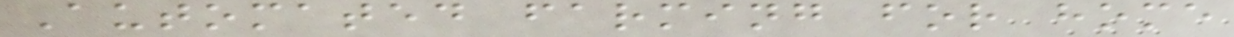Automated farming for home
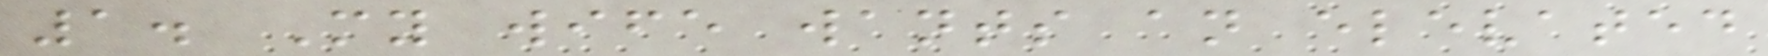1. My wife wants an elevated
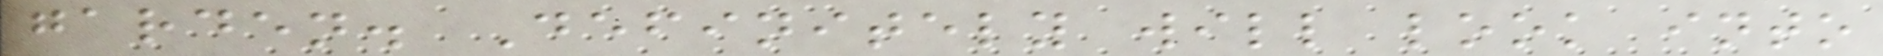garden. Definitely will look into
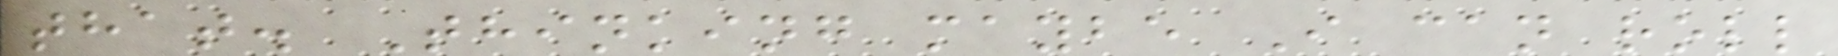that. Thinking maybe I can roll
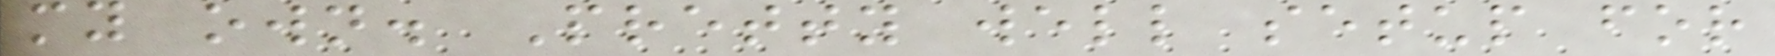my own. Pretty well setup for
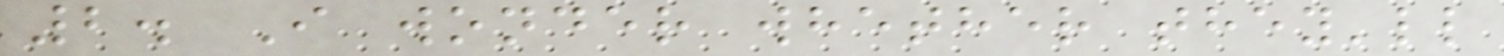2. I wonder whether they'll
